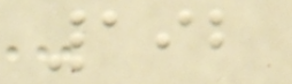192
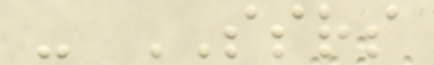- SSRS
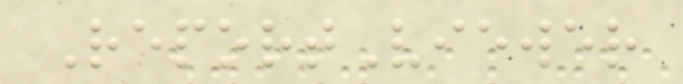ReportViewer
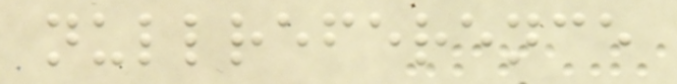nullreference
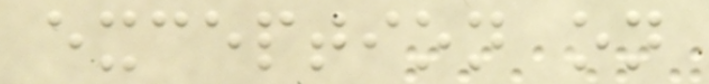exception on
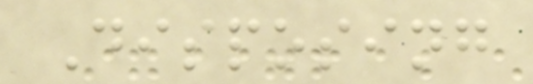Disposing
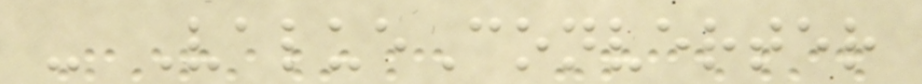- ValueConverter
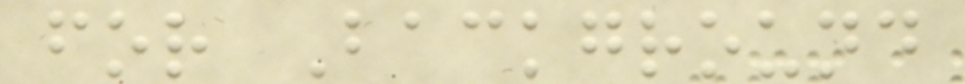for Background
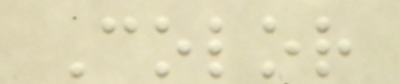Color
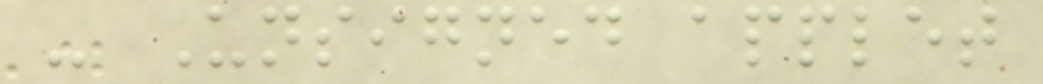- Unsigned applet
